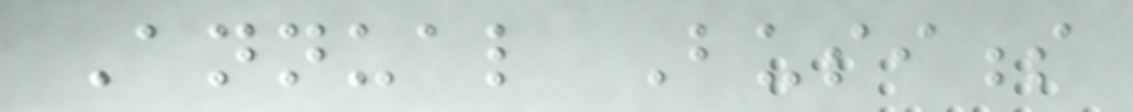Annual Business
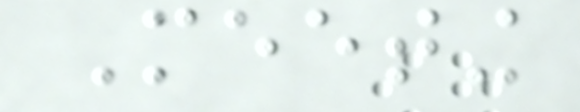Meeting
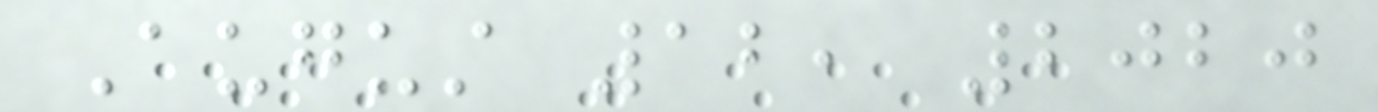August 12, 2020
